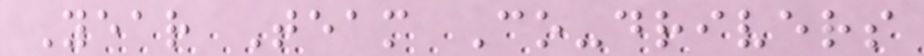Year Team Co-drivers
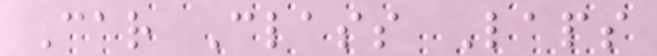Car Class Laps
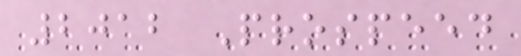2012 Prospeed
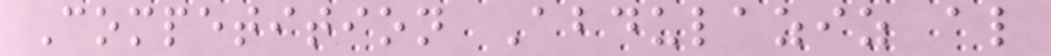Competition Abdulaziz al
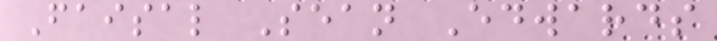Faisal Sean Edwards
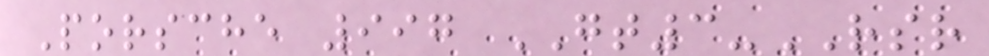Porsche 997 GT3-RSR
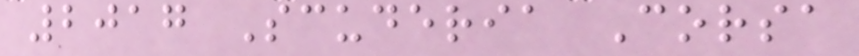2017 Scuderia Corsa
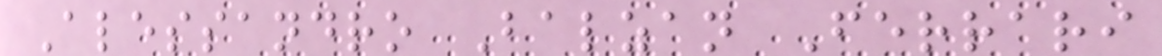Alessandro Balzan Ferrari
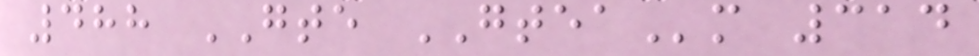488 GTE GTEAm 314
